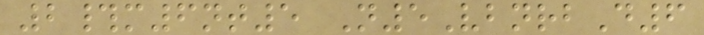2#m6nt5 N5VbnrbD6
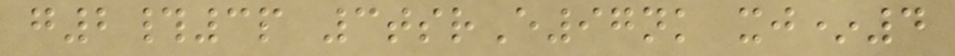g2#3p 3tsrE97nk xj*4
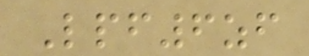Lpf6zf
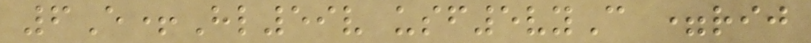6E+Hl59v usf5vyC =rij
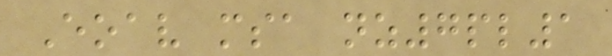Eoav msa nz7pl1
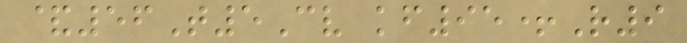&56T5Cv kf95+R9
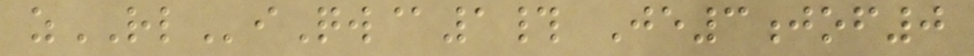zRLiQw@1# Je3jof0
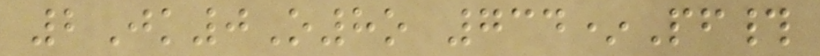2Jk0O8o 734*Pf#
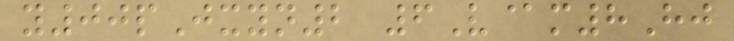y00pJxyn2 6V@m8Hj
